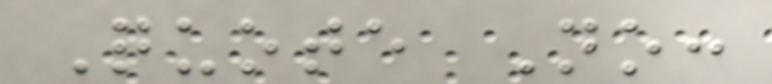Quote No:
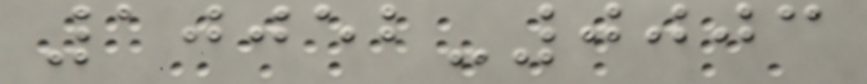10052-0003
